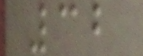32
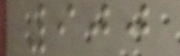900
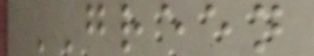GREEN
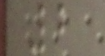2
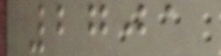2701
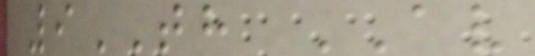9TH AV
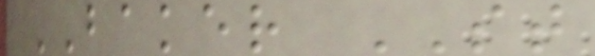BAKER ST
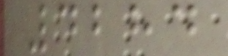4284
